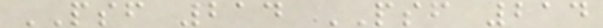PSF 214 PSF 214
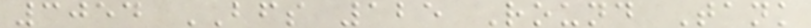3054 BFS 125 Round Tank
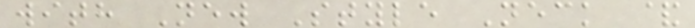with New Style Neck &
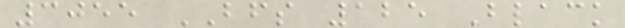3055 BFS 125 Black
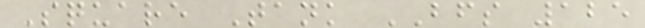Square Tank BFS 125
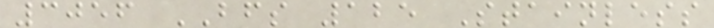3056 BFS 125 Stainless
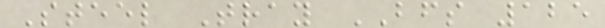Steel Tray BFS 125
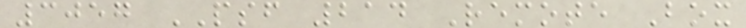3057 PSF 214 Remote Box
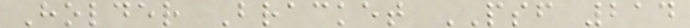Holder Bracket PSF 214
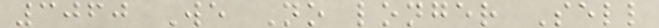3060 We No longer Sell
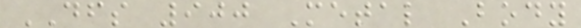DFS 900 Metal Body
